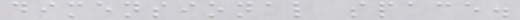dimensional space.
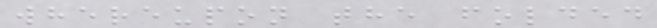whereupon the folded
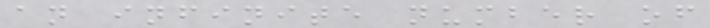an infinite number of
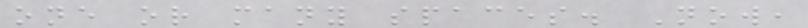one or many spaces. Now,
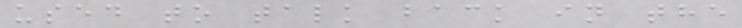used to talk back in the
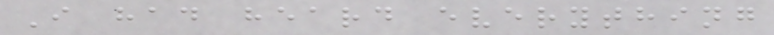I had heard everything
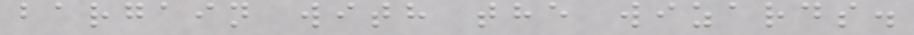bargain with the wizards.
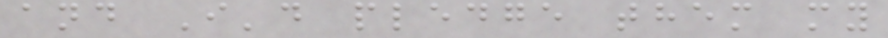and I'd pledge them my
